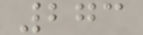273
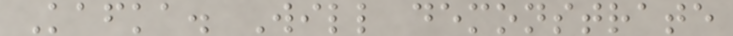Kafka. Will demonstrate
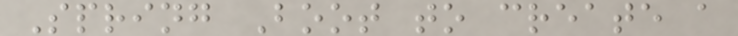Spring Boot to create a
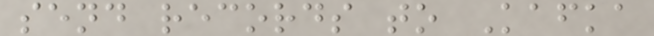send records to Kafka
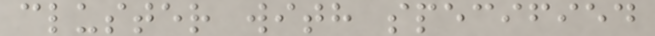cluster with specified
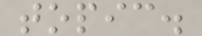topic.
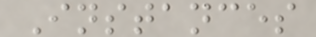Instances
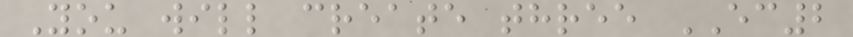You will create three EC2
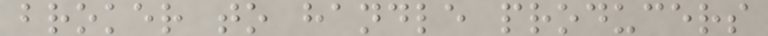broker to handle producers
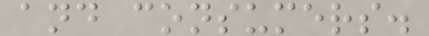and consumers.
